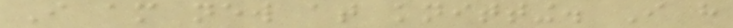I am new at knitting. I have
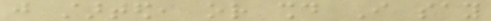just started, or should I say
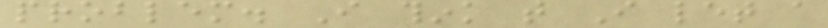problem. I think that I let a
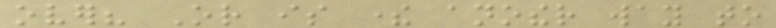over? Or is there another way to
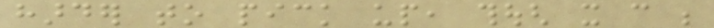harder to pick up, though it can be
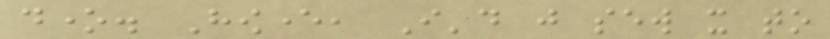done. However, I'd just sew it to
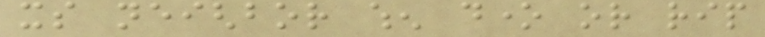its neighbor when done or rip
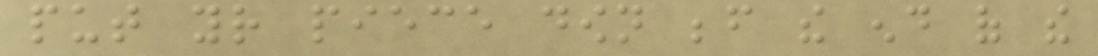put your piece down before the end of the
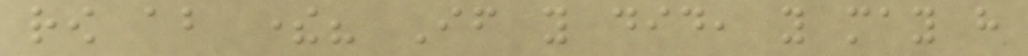row about there? If you did, you may have
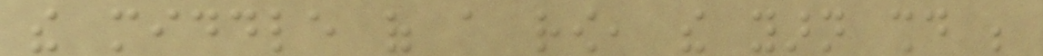the middle of a row, the yarn should be
